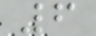6
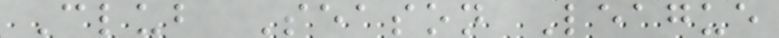Club Season League
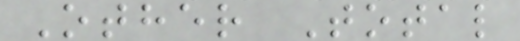Other Total
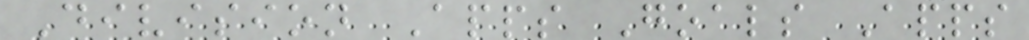Division Apps Goals Apps
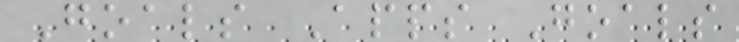Goals Apps Goals
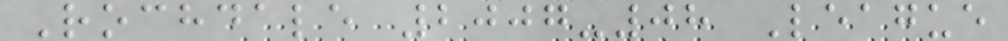Rochdale 2007-08 League
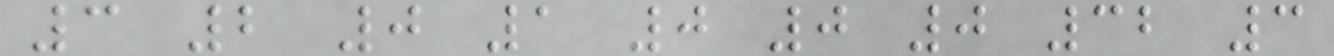3 2 0 1 0 0 0 32 3
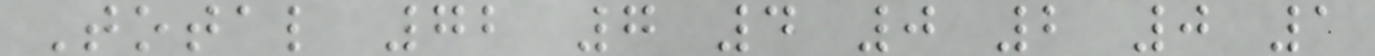Total 72 7 4 0 2 0 1
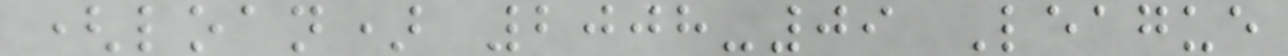(loan) 2008-09 League
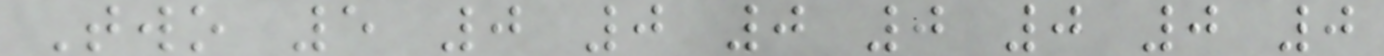Two 5 0 0 0 0 0 0 0
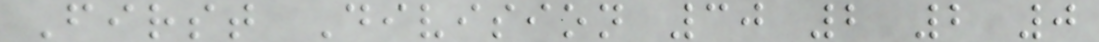First Division 30 2 2 0
